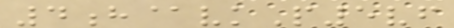4h@vkP5vf
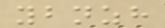ybnzh
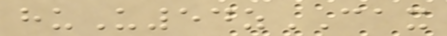huU54zCAX
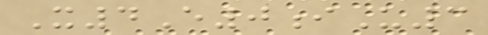X4E0iU3
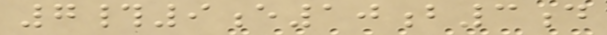7#9e10b3d
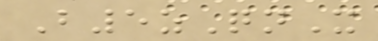B5zQnX
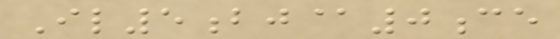Il5bj@0ce
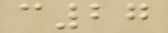c27
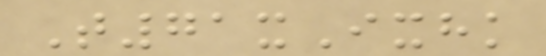T71xIxhk
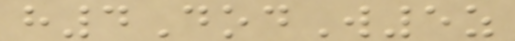h4DodW5z
